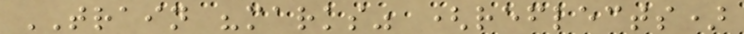TRAIN "marks" (reflects)
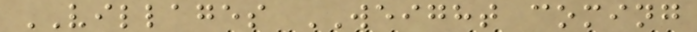VILLAGES WEIGHT coming
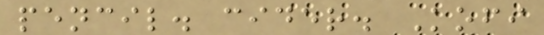pencil. cider. Kofi
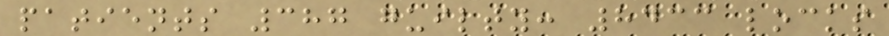patients 387 guilty: 8433 locks
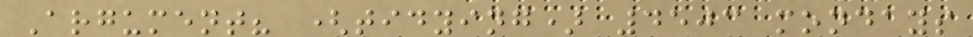Argument? (tidying) 4503 mondays
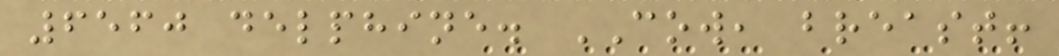6560 delphine. COW, breast!
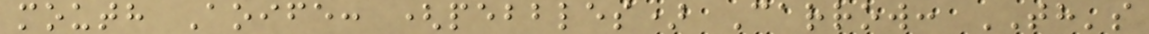mouth Aoife: (pebbles) Carrow: TH's
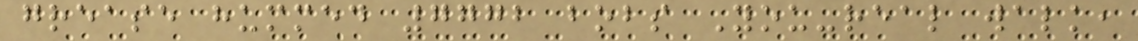grease hummed 7772 bobs You-real walk,
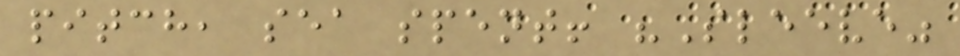pitch, sea spent! "Sleeve"
